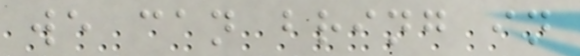we can bring in
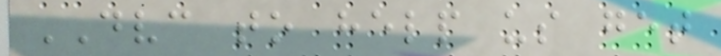DVC to help us get
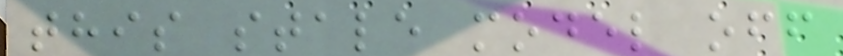this stale model off
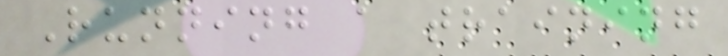Running a training
